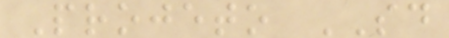Projeto SD
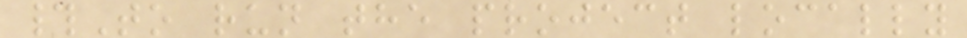#To run the project locally
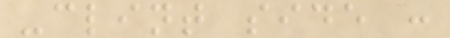-clint side :
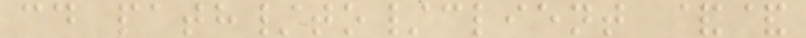cd path/to/client &&
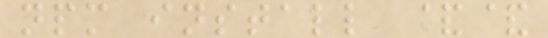npm install &&
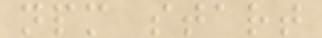npm start
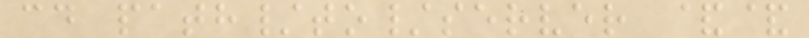cd path/to/server &&
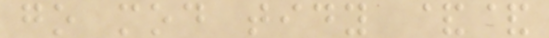go mod tidy &&
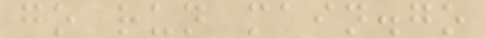go run main.go
